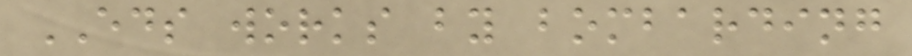EDS works by bombarding
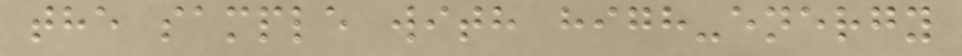the sample with high-energy
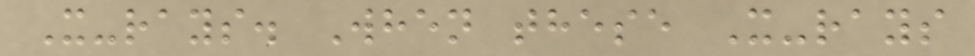X-rays. When these X-rays
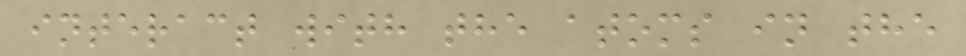interact with the atoms in the
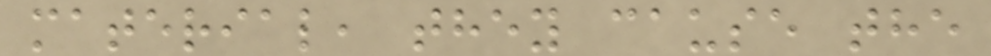material, they cause the
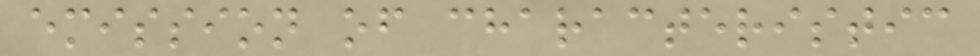emission of characteristic
